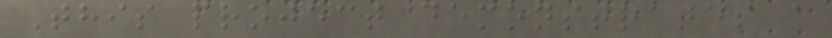This project demonstrates a
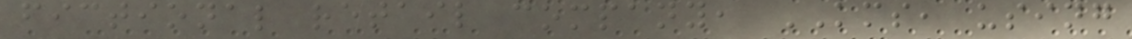fictional retail company, KMS, using
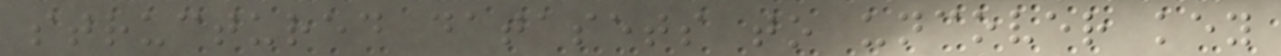structured datasets to uncover key
